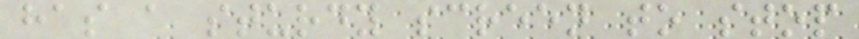has a sturdy screen to stop
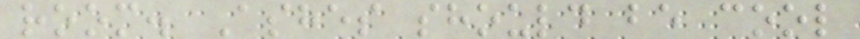room. Ashes should be cool
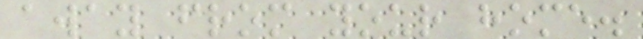away from your home.
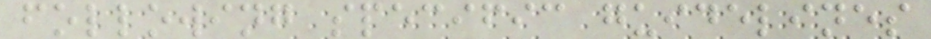following specific guidelines
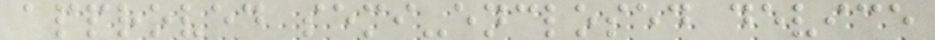approved semi-enclosed device
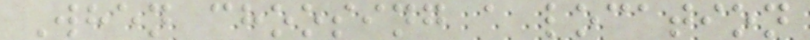When choosing a location
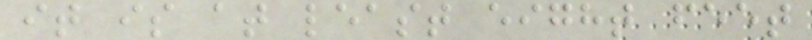it is at least eight feet
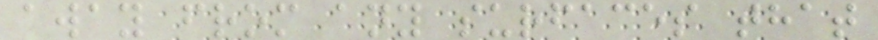away from any surfaces that
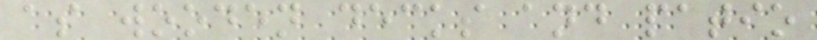as wooden decks and patio
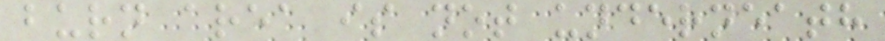burn area is not underneath
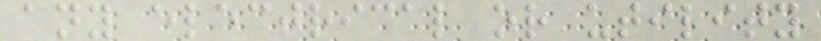any electrical or utility
